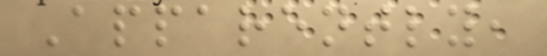Apparently,
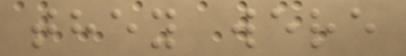they were
